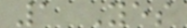1 Yes
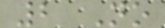2 No
